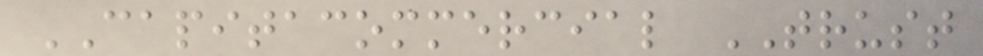CAPITACOMMERCIAL TRUST
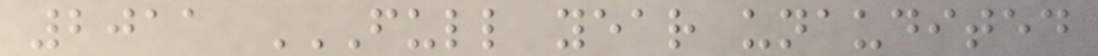2011 FULL YEAR UNAUDITED
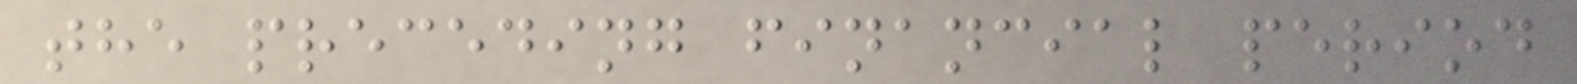the preceding financial period
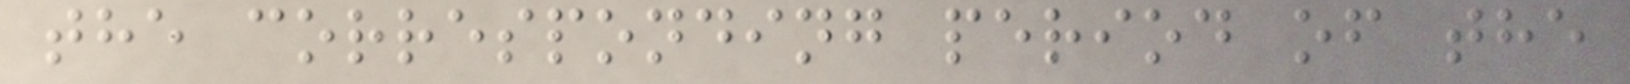the corresponding period of the
